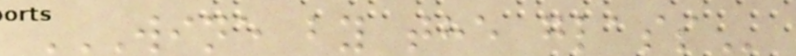WINE BY THE GLASS
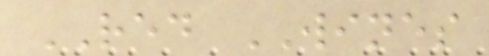RED WINES
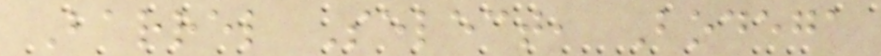Barrel Select, Bodega
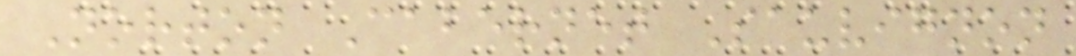Norton Cabernet Sauvignon
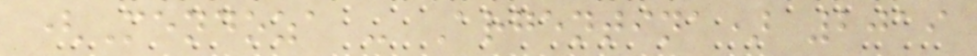(Mendoza - Argentina) 2019
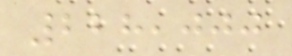228,000
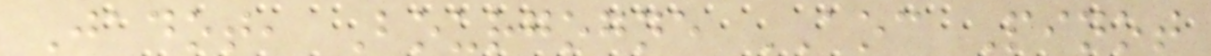Jadot, Bourgogne AOC Pinot
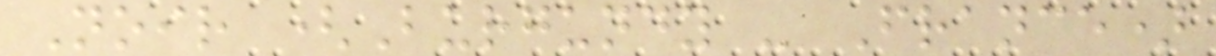Noir (Burgundy - France)
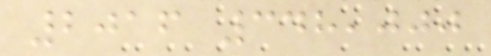2016 348,000
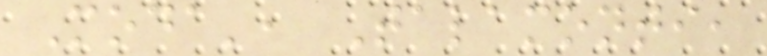Moda', Talamonti,
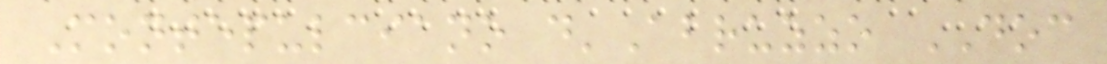Montepulciano d'Abruzzo DOC
